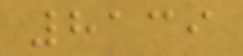8139
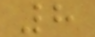8
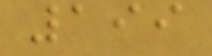199
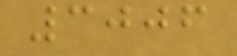3006
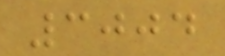3004
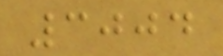3004
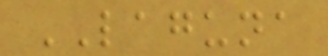LAGUNA
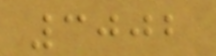3002
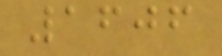1606
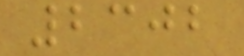2302
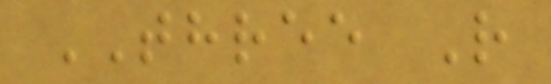THREE R
